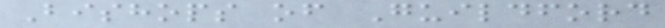Bishops of Guildford
